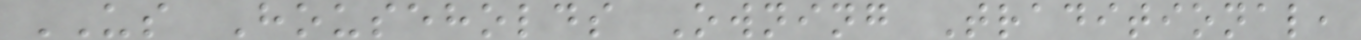US Households Owning Traditional,
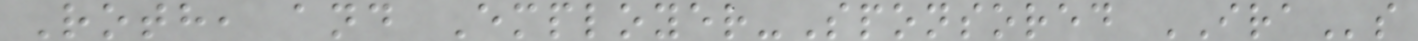Roth, and Employer-Sponsored IRAs
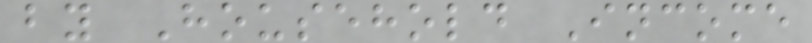by Household Income
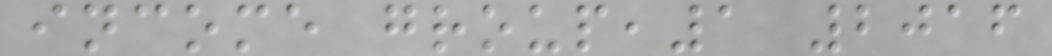income group,1 2016
